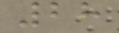28
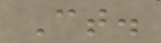Ct.
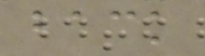back
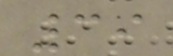39
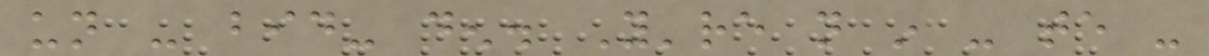un - bid- den. You're not in - te -
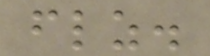flz.
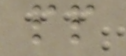pp
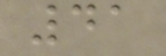41
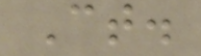Ct.
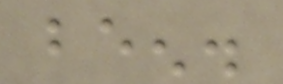been.
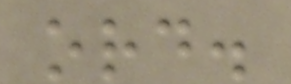ord.
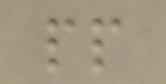pp
